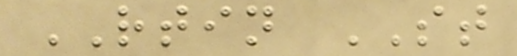RTIN ST
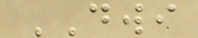DWI
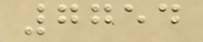7754
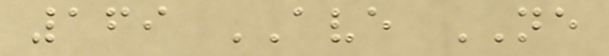169 AVE NE
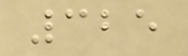325
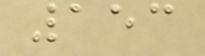153
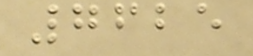7625
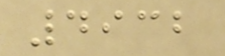4932
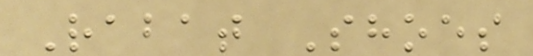Rabat Shoes
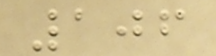106
